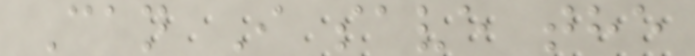Can I save the
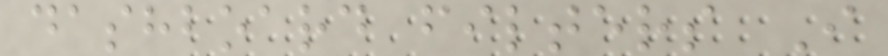dashboard filters I
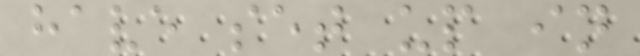have set up in
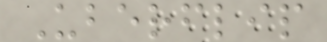Uberflip
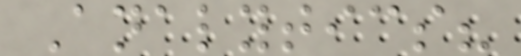Analytics?
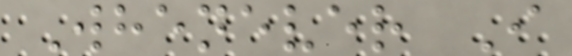Whenever I
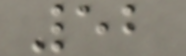52
